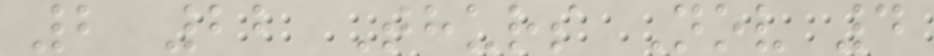2 22 Thurs Nov 4
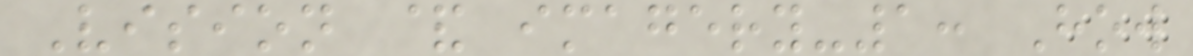Vision & imagery-1: How
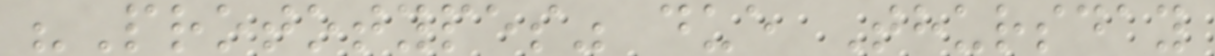"Prototypes" due Thursday
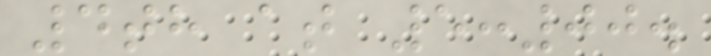4th at 5:00.
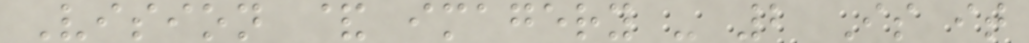Vision & imagery - 2 Is it
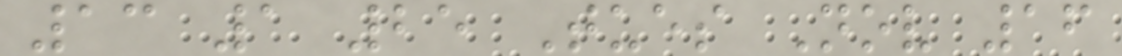13 1 25 Tues Nov 16
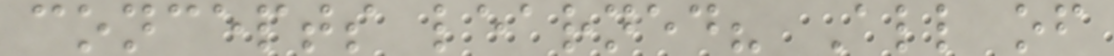concepts learned? All of
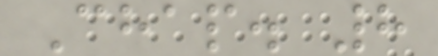Chap. 8
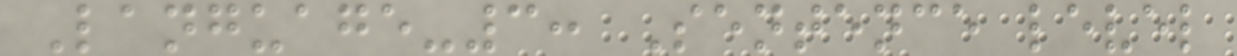Language-3: Sentence level
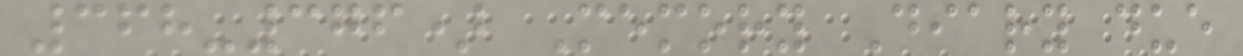368-376) Memory Diary due
